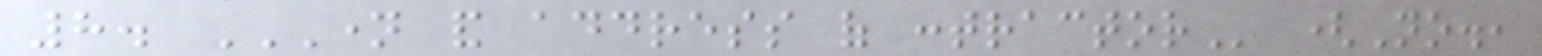8. NAME AND ADDRESS OF CONTRACTOR (No.,
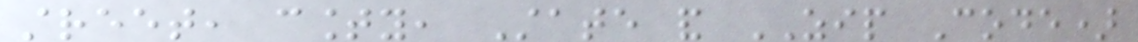street, county, State and ZIP Code)
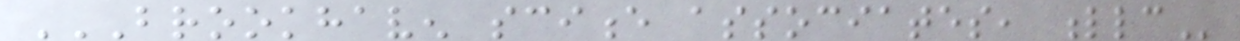BROOKHAVEN SCIENCE ASSOCIATES, LLC
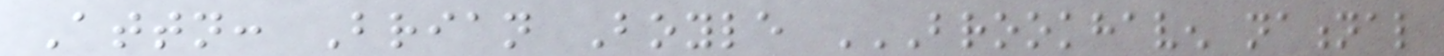Attn: Brian Boyle BROOKHAVEN NATIONAL
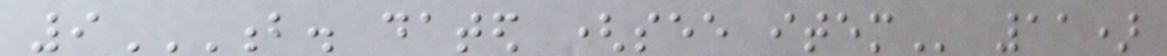9B. DATED (SEE ITEM 11)
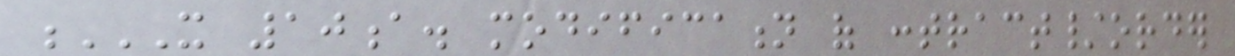X 10A. MODIFICATION OF CONTRACT/ORDER
